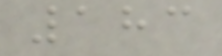183
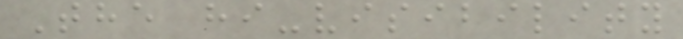The hi-visibility
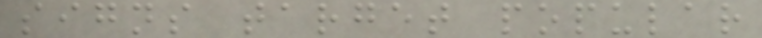signs target popular
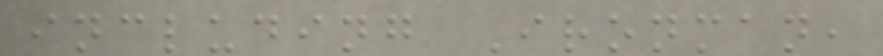including Ironman,
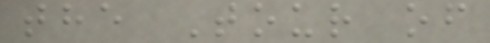the Tour of
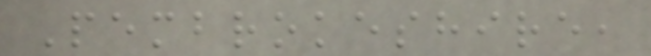Pembrokeshire,
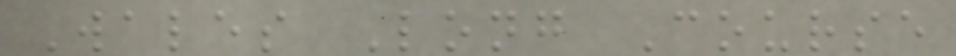Wales Long Course
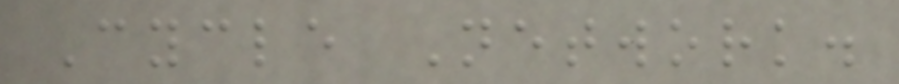Cycle Network.
